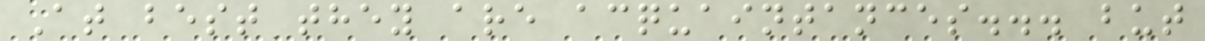At best they are acquaintances... but
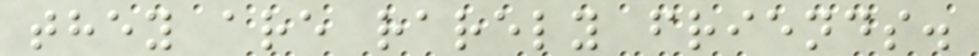they are rarely friends.
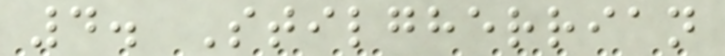4. Stilgherrian
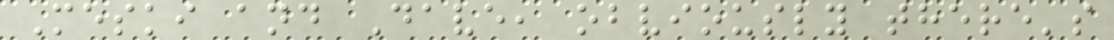Meski and Dave, obviously there's
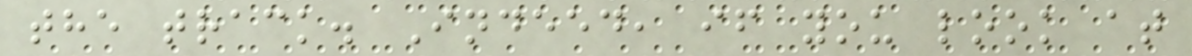the track. Indeed, if you look at
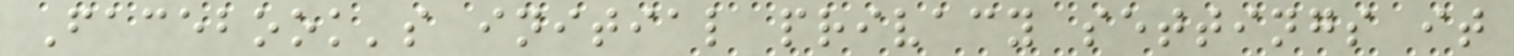Facebook's initial privacy settings it
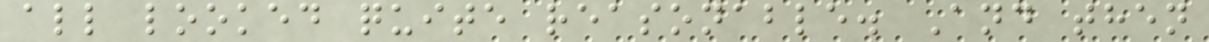all looked quite reasonable. And then
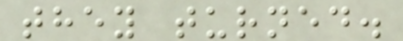they turned.
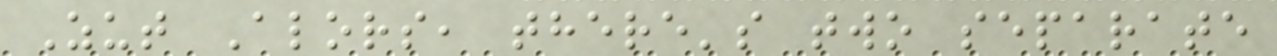Zut Alors, there's two separate
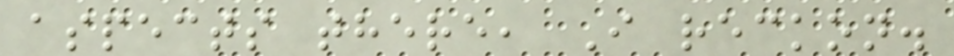aspects there, I reckon.
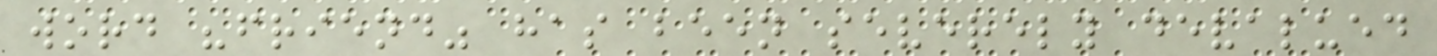word "friend" has been severely devalued
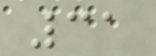31
